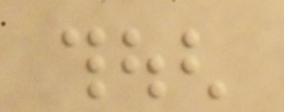though
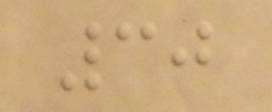30
